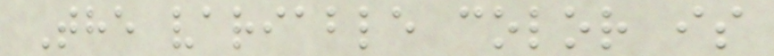The variable color is
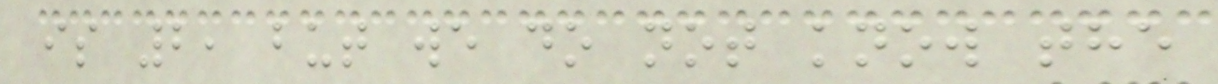is 2, but we do not know the
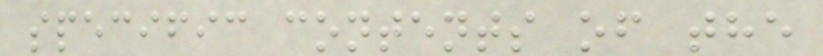specific contents of the
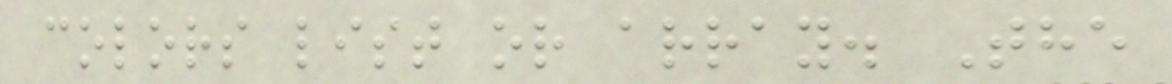colors list or array. The
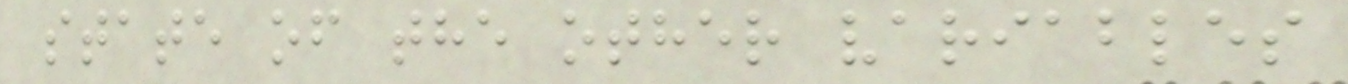state of the other variables
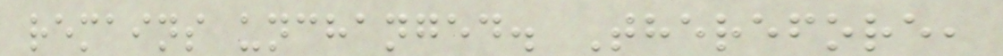remains unchanged. Therefore,
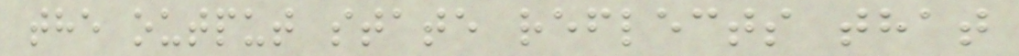the output state reflects that
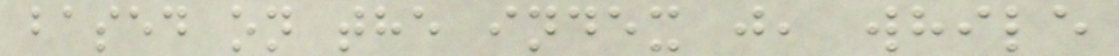based on the index j, while
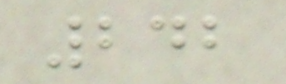242
